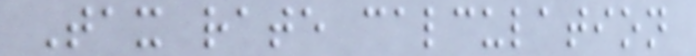Tax rate calculation
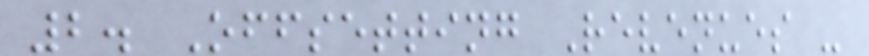2. Offsetting Revenues -
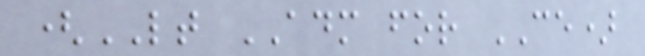(LT ADM for CE)
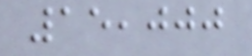15,000
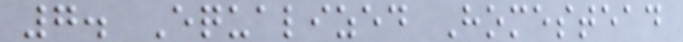7. Equalized Homestead
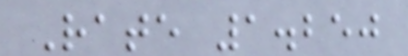Rate 1.250
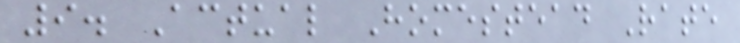9. Actual Homestead Rate
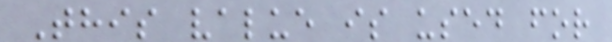This value is used for
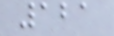121
